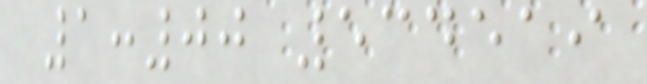1:00 534519
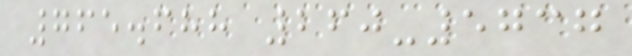765.688 260-5737
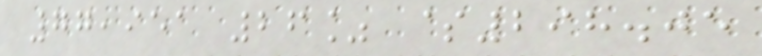77,951 26% $298.05
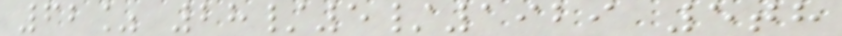62% 28/5/1929 5th
